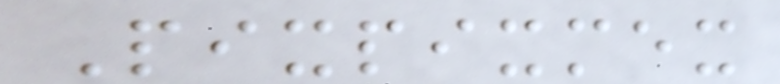Pixpixmex
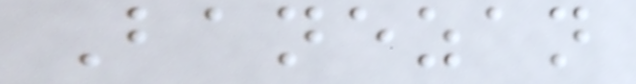Banezan
